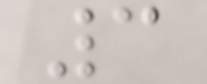3
